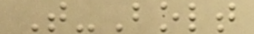T-Bolt
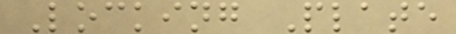Locking Plate
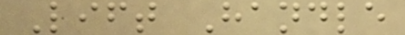Lift Handle
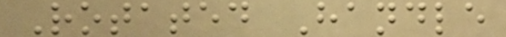Rotated Handle
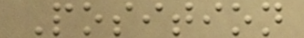Position
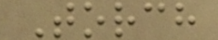Torch
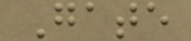Gate
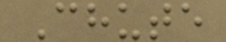Chute
